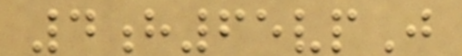4h65vpJ
